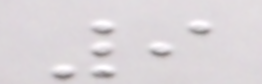9
